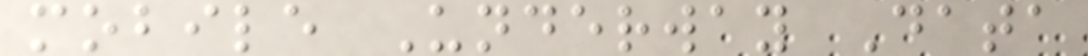mobile Underway Data
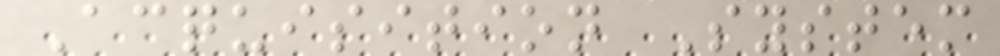Acquisition System
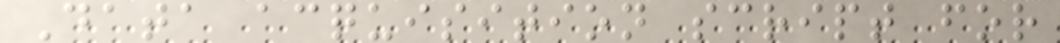Data acquisition script for
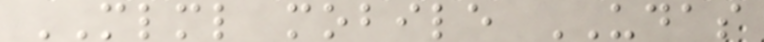MLML mobile UDAS
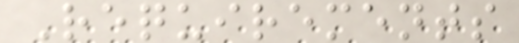Requirements
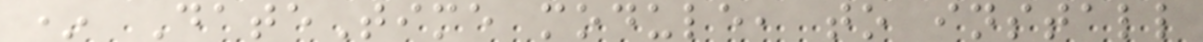* DateTime module, to install
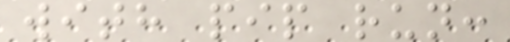with pip run:
